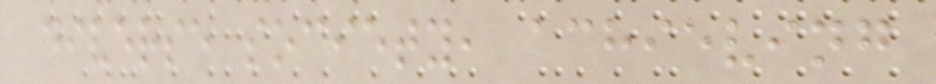diverse society, achieving
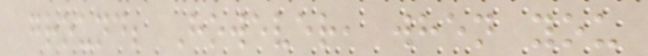ground; However, when you
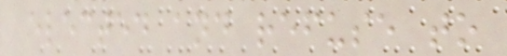elected and refuse to
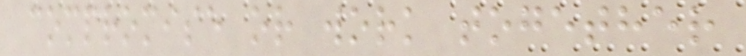compromise or work together
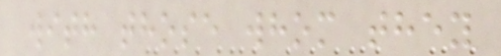with those whom they
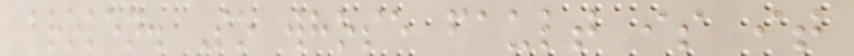broken. So whose fault is it
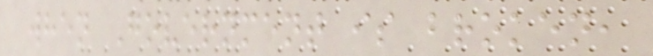when Government is broken,
